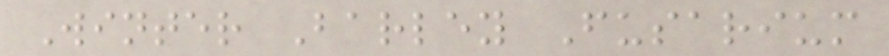Winter Barley Fusarium
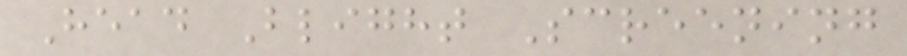Head Blight Screening
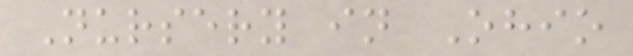Nursery in Ohio
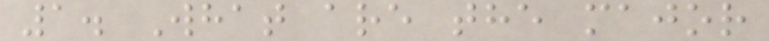1. What are the major
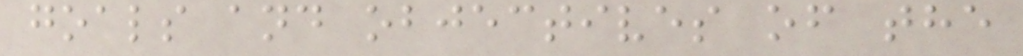goals and objectives of the
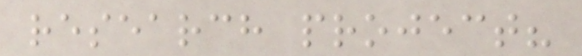research project?
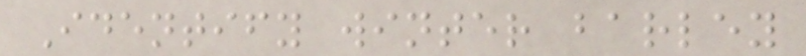Identify winter barley
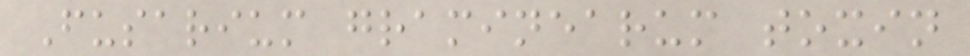Fusarium graminearum toxin
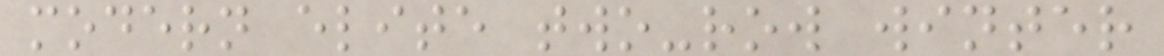modern elite two-row winter
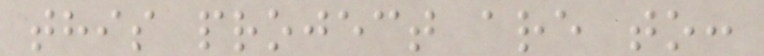this project are to:
